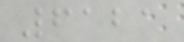6121
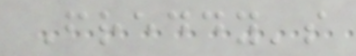Freddy's
